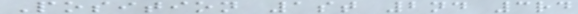Position 1st 2nd 3rd
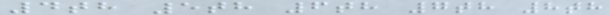4th 5th 6th 7th 8th
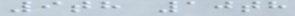9th 10th
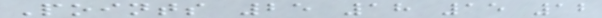Points 25 18 15 12
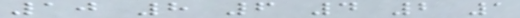10 8 6 4 2 1
